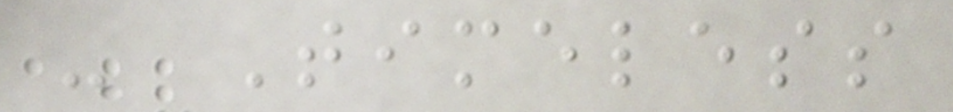- Timeless
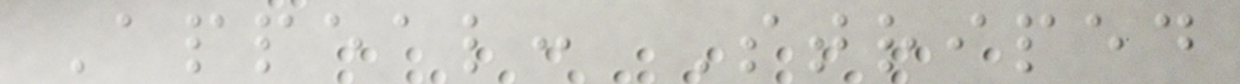Appeal: Striped
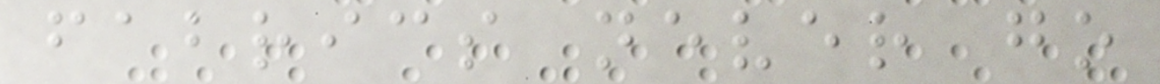fabrics never go
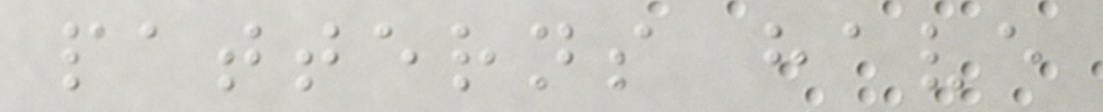patterns have
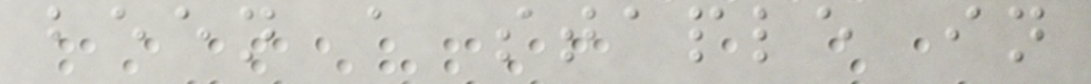been a staple in
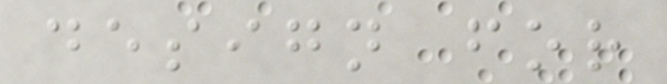design for
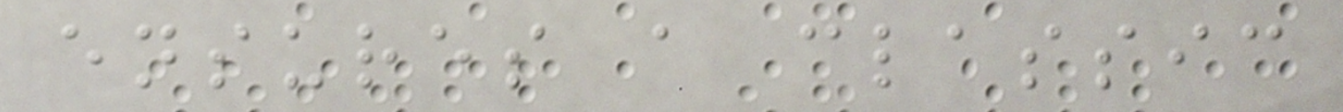ensures a classic
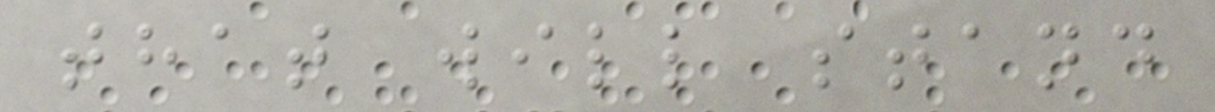that will stand
